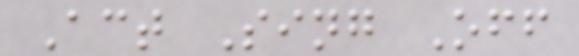Act Sing Off
